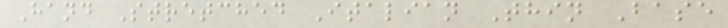Hand Stretched Italian Thin Base
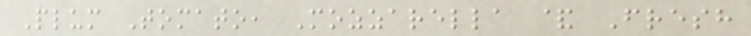Plum Tomato, Mozzarella & Fresh
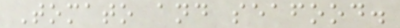Tomato and seafood.
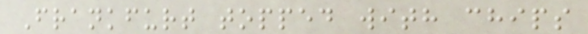Frankfurt topped with chips
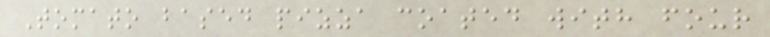Tomato based pizza coated with four
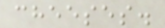cheeses.
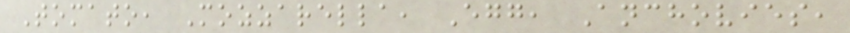Tomato, Mozzarella, Egg, Anchovies,
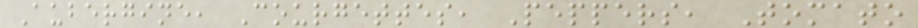Aubergine, Courgettes, Peppers, Tomato
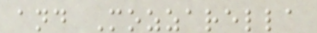and Mozzarella
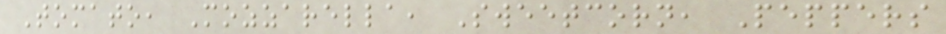Tomato, Mozzarella, Sweetcorn, Peppers
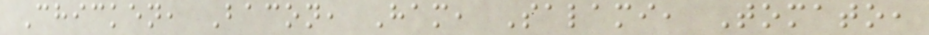Chicken, Bacon, Ham, Salami, Tomato,
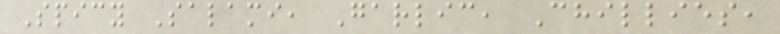Spicy Salami, Garlic, Chillies,
